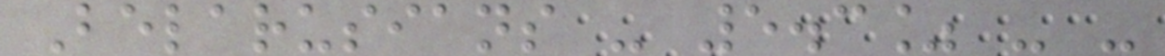Belarusians - 5.3% - -
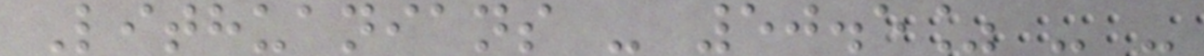Lithuanians - 50.5% - -
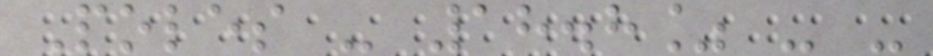Poles - 18.8% - -
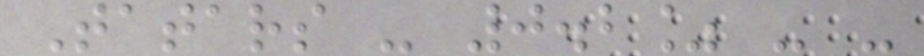Tatars - 0.2% - -
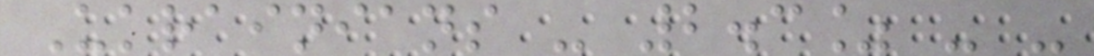Ukrainians - 2.3% - -
